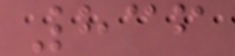836
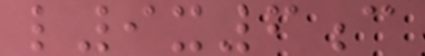l9x6c
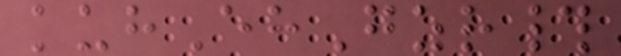kuhEhGzr#
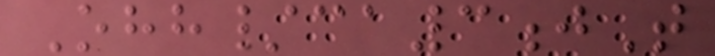Ohh/ca3jT
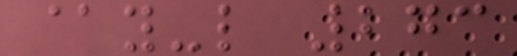@y-l 273
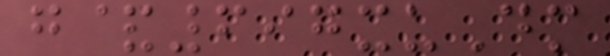g&697xuDm
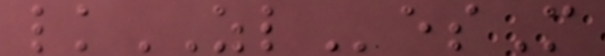lkZLesM
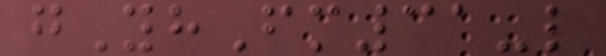gYhFm31-l
